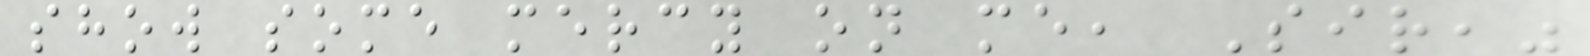show some mercy on me, Sir,"
